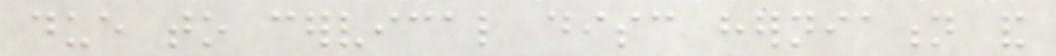due to cervical disc herniation and
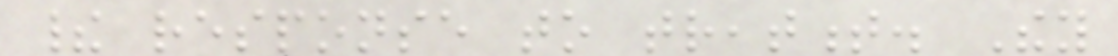their response to treatment. They
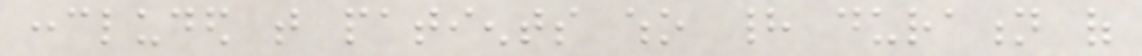concluded that patients who had duration of
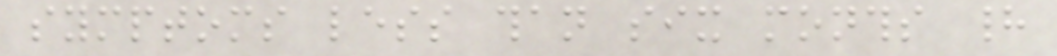symptoms less than six months had
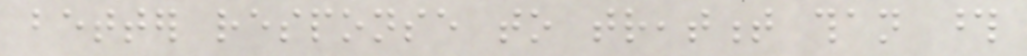better response to treatment than those
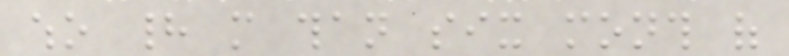who had more than six month of
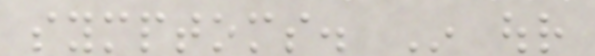symptoms. In our
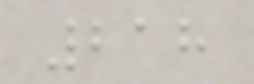218
